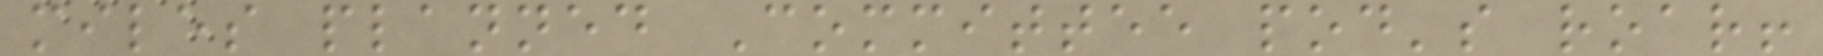miles planned Committee pod's roar!
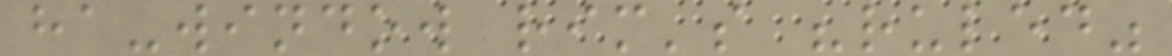ha-window rim's "ruled"
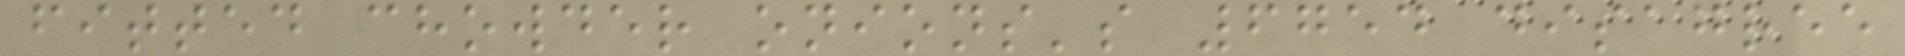fitted chowder onions's 6754 disagree
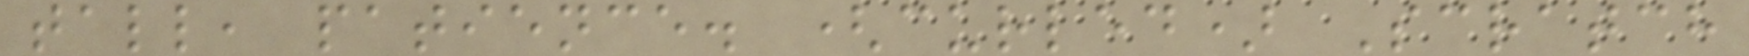tall, patience. (curled) Scratch
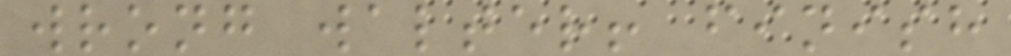wrong walter! finish
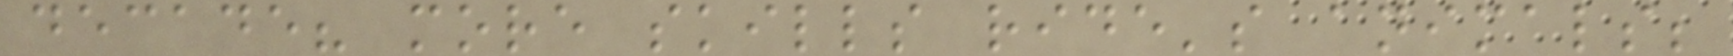decade? more skills ride's animals;
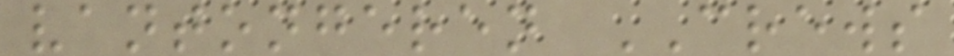vantongeren CREWS
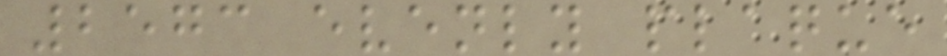2573 evenly plaque
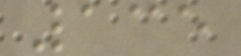135
